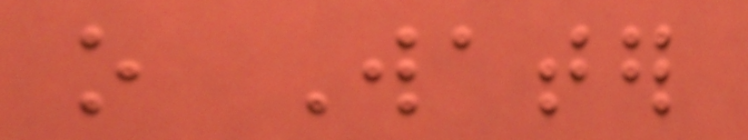o Water
